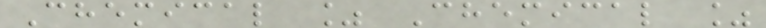Chemical % Chemical %
